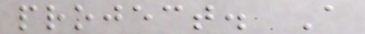project. A
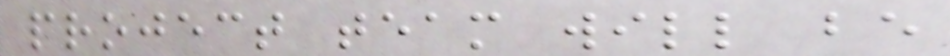project team will be
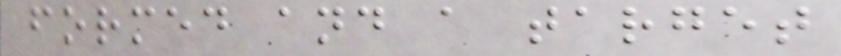formed and a target
